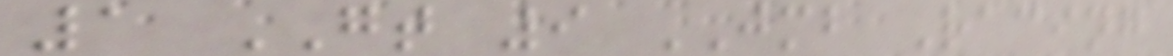1 GT 9 JMB Racing
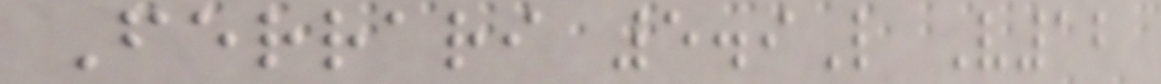Ferrari 5.9L V12
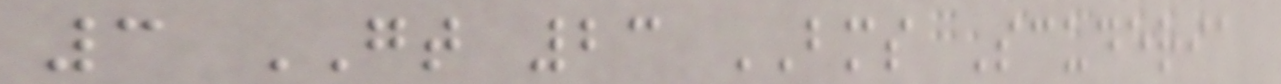3 GT 23 BMS Scuderia
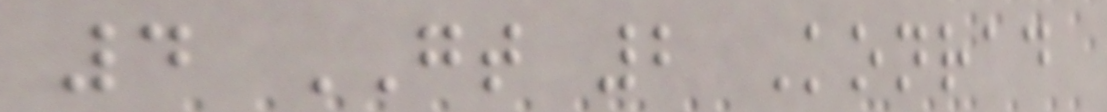4 GT 2 Konrad
